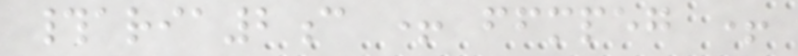#aria2c + ffmpeg +
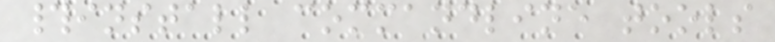#install commandline tools
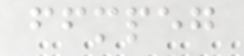ffmpeg
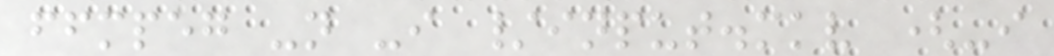ffmpeg -n -i /input.mkv (-i
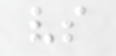vs
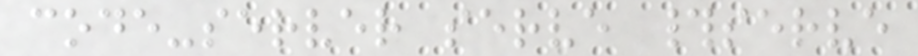code-server serve #serve
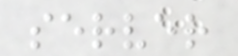server
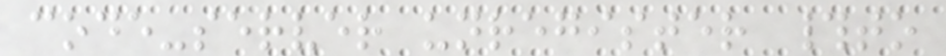code-server unregister #to
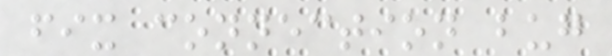fix connection bug
